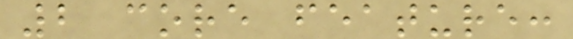2 core feature:
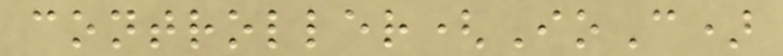controller(IoC)
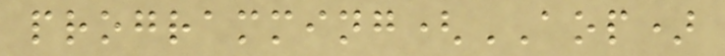programming(AOP)
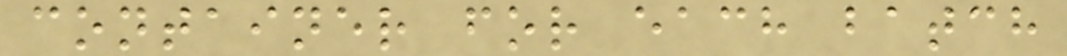container for each batch
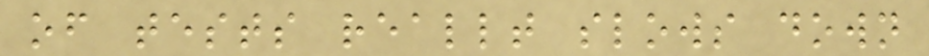of tests reallt slows down
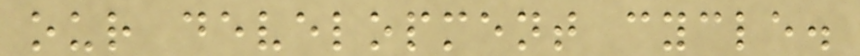our development cycle.
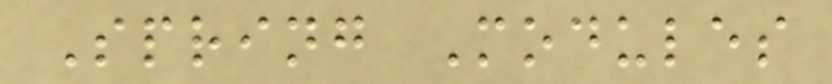Spring Modules
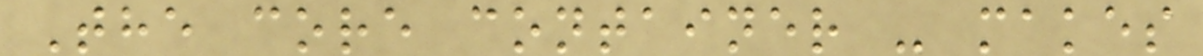The core container - makes
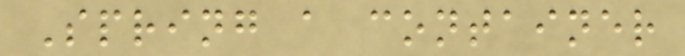Spring a container
